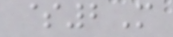$2M
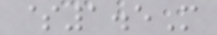$1.5M
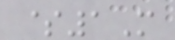$1M
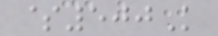$500K
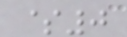$0
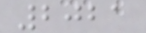2021
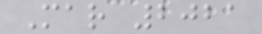Mar 2021
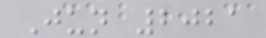Jun 2021
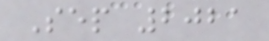Sep 2021
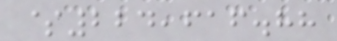$224,616.88
